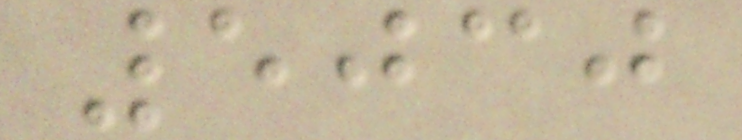5030
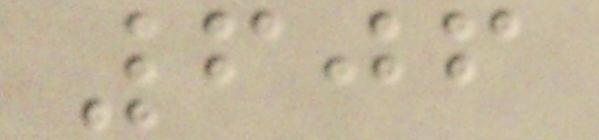606
